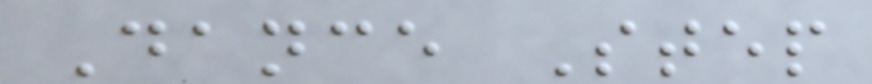Dance Step
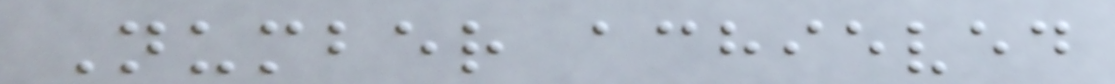Number achieved
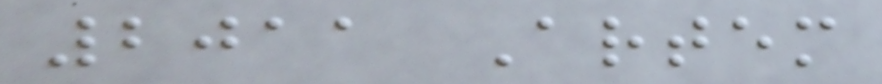2011 Artem
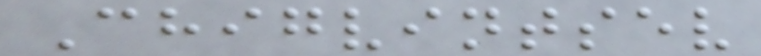Chigvintsev
